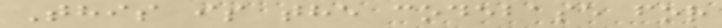This is the codebase for
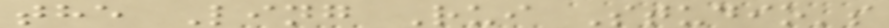the Ling Rui Studio's
